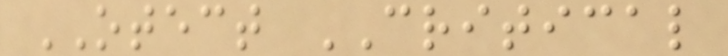OTECT CRITICAL
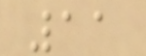11
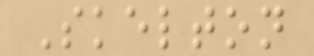Skelton
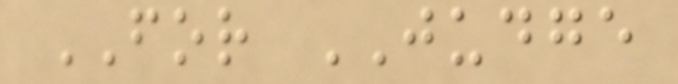FOR JUDGE
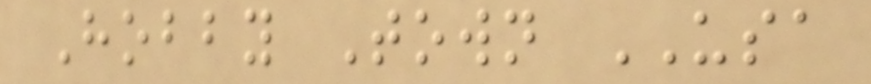Hobby Town USA
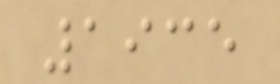1935
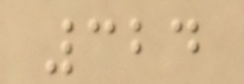324
